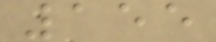155
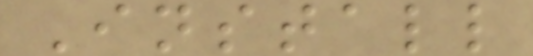Install
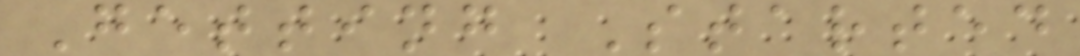Getting Started
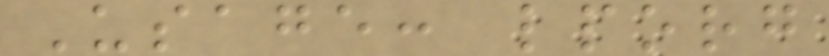Usage: lporg
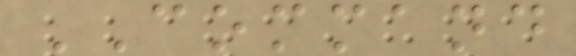COMMAND
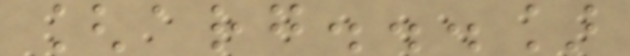[arg...]
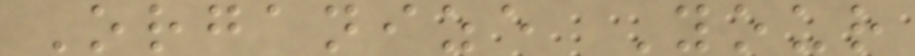Organize Your
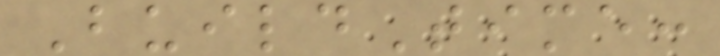BuildTime:
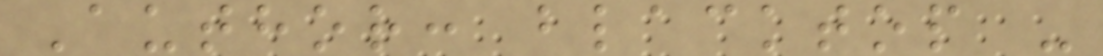Author: blacktop -
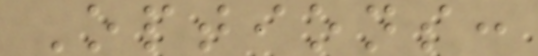Options:
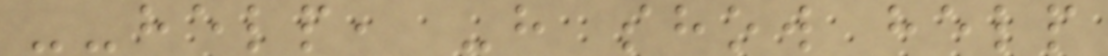--help, -h show help
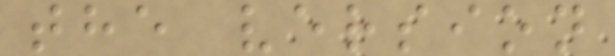the version
